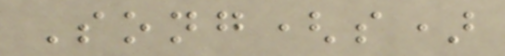Song(s)
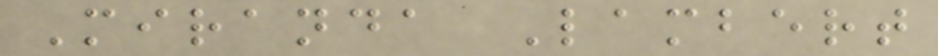Miranda Lambert
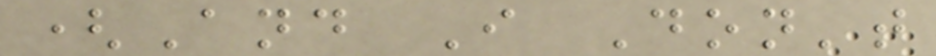(And I Don't
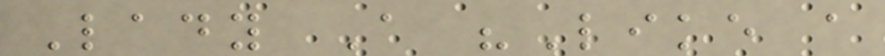Lady A "Like a
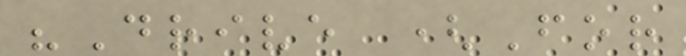"Drive (For
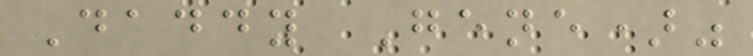Daddy Gene)"
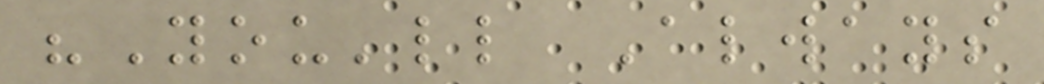"You'll Always
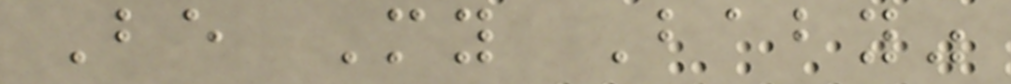Be My Baby"
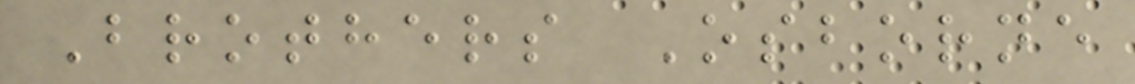Brothers Osborne
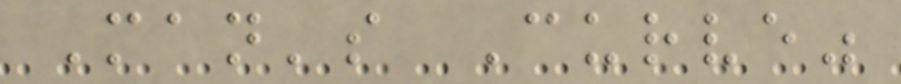Man's Curve"
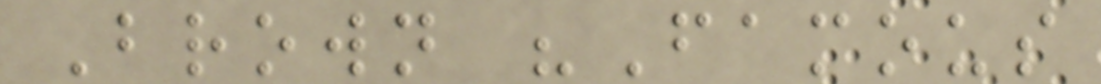Brown "Famous
